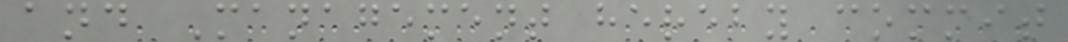and Management hereby commit
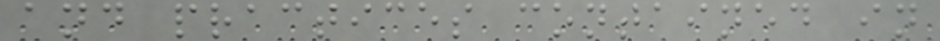and practices contained in
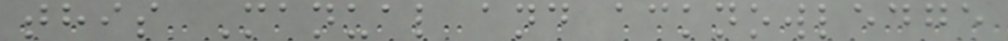this Manual and acknowledge
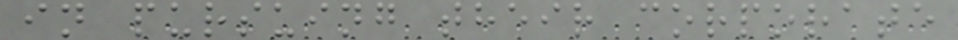in pursuing their corporate
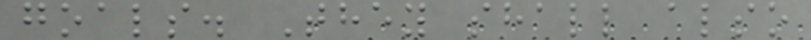goals. They shall also
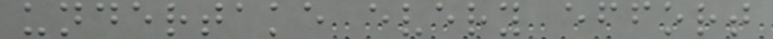undertake every effort
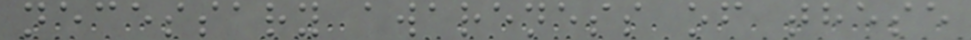necessary awareness of these
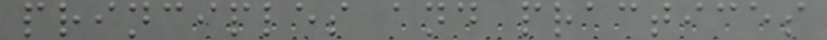principles and practices
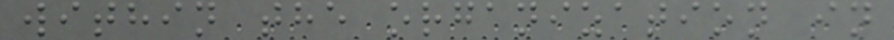within the organization in
